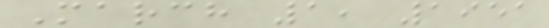March 1, 1951
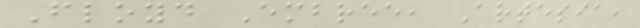Floyd Embree, Artesia,
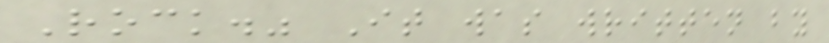Rock." It was written by
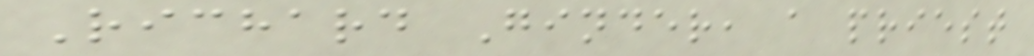Richard Ginder, a priest
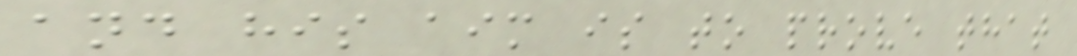and his aim is to prove that
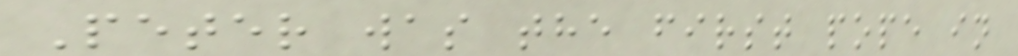Peter was the first pope in
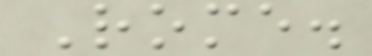Rome.
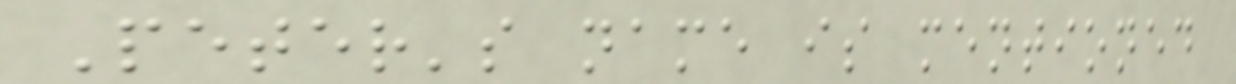Peter's name is mentioned
